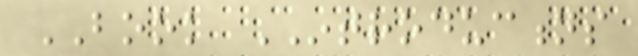BOOK INTRODUCTIONS
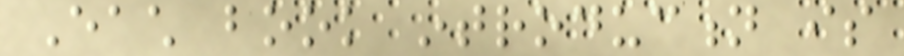Each book introduction is
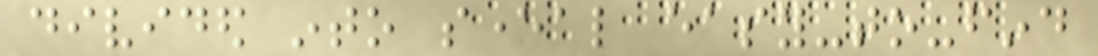divided into several easy-to-find
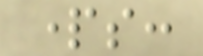parts:
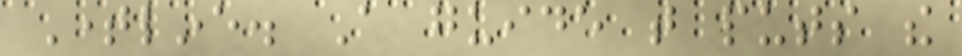Timeline. A guide that puts the
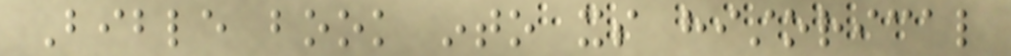Bible book into its historical
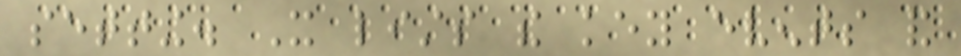setting. It lists the key events and
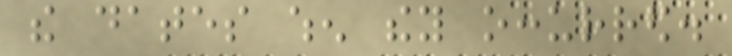the dates when they occurred.
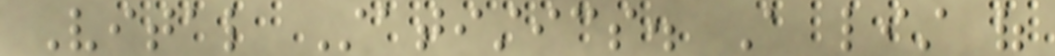Vital Statistics. A list of
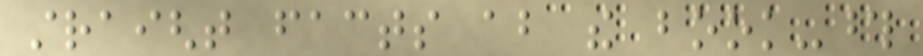straight facts about the book-those
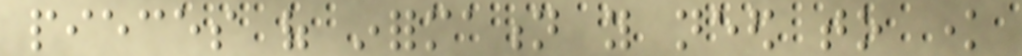pieces of information you need to know
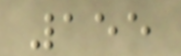155
